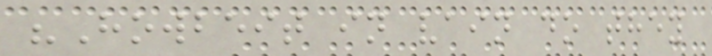"Howbeit in vain do they
